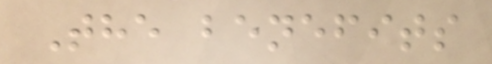The benefits
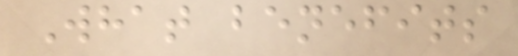What benefits
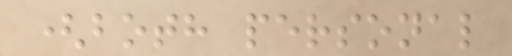(both personal
